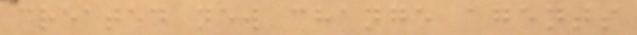created new change agents
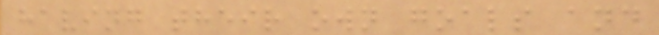having their own goals and
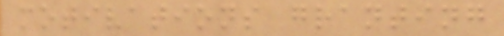motivations granting
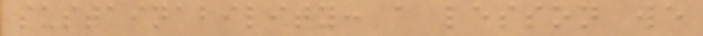sustainability: a lesson we
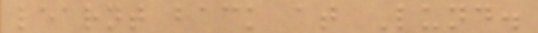learnt back at Lund.
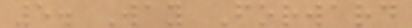5. Way Forward
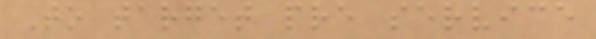To target pre service
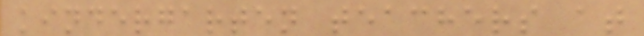kindergarten teachers at
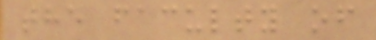the faculty of
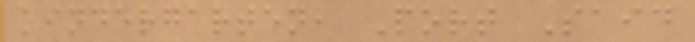kindergarten, Port Said
